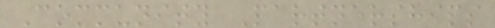Community Partnerships
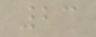23
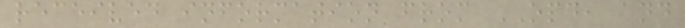received information from OPD, and
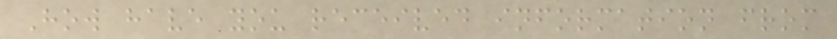How have you received information from
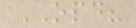OPD?
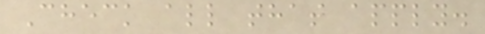Check all that apply.
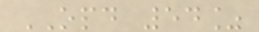OPD 54%
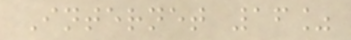Internet 16%
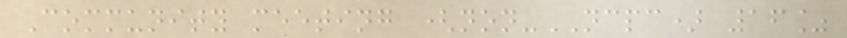Community meeting (non-NCPC) 16%
